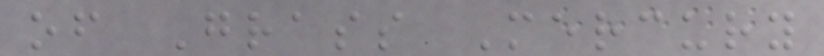of Grass Mercury
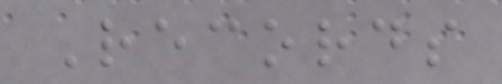Records
